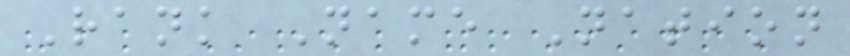Rank Name Nation
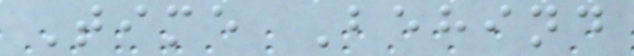Time Behind
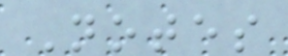Notes
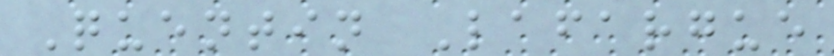Quentin Lafargue
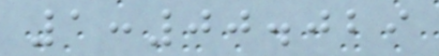1:00.029
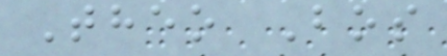Theo Bos
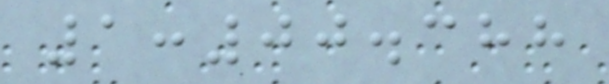1:00.388
